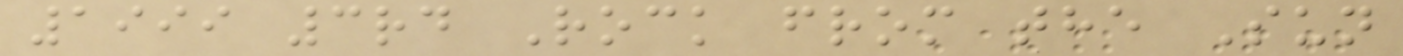1999 3rd Rock from the Sun
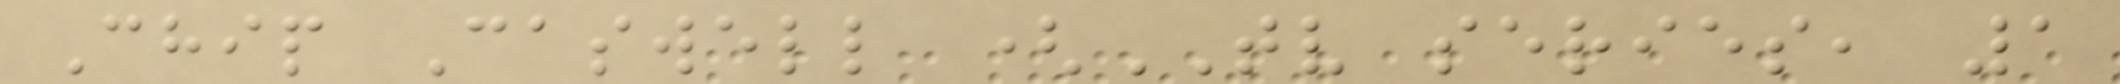Chip Caswell (TV series, 1
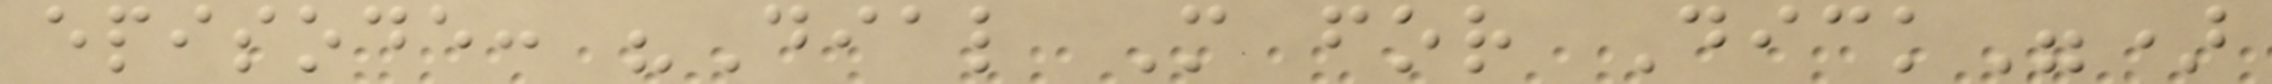episode: "Dial M for Dick")
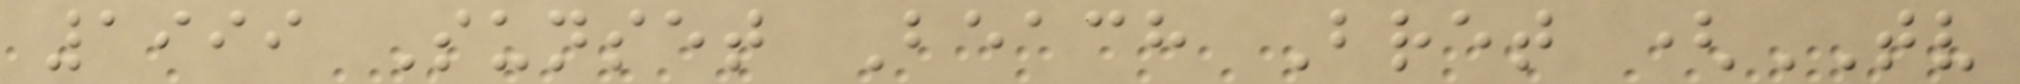1999 Sunset Beach Bret (TV
